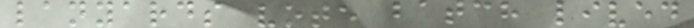lanyards vote batch lived
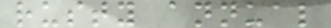rusty annual
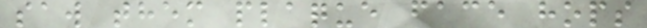saw them plaque face hops
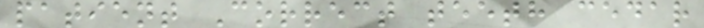patient Correct teeth cedar
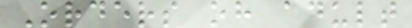Orders oh adult
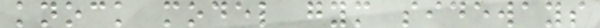knock model gym sideways
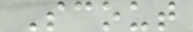Scout
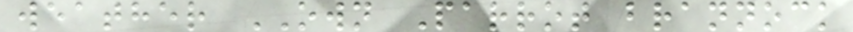weather OWN Parrot brannock
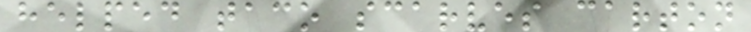helped taco scarves carton
